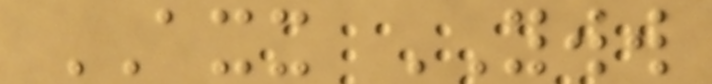AXX YWW
